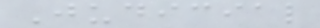Judicial
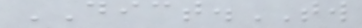DICT.TW
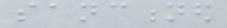sanctioned
